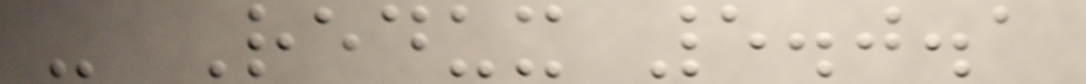- Redux 5.0.1
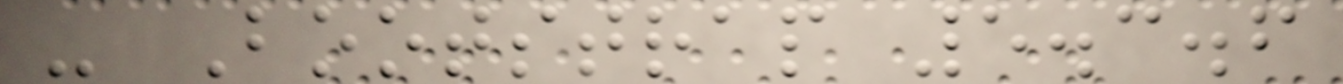- Bootstrap 5.3.6
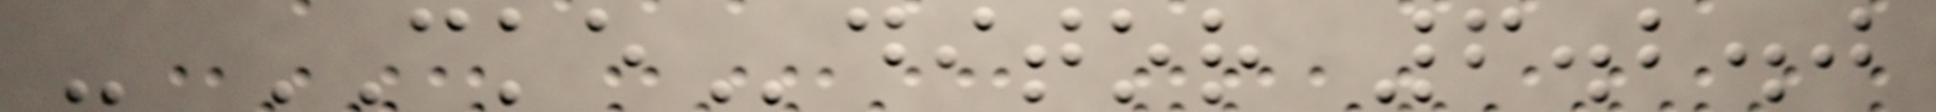- CKEditor 6.2.0
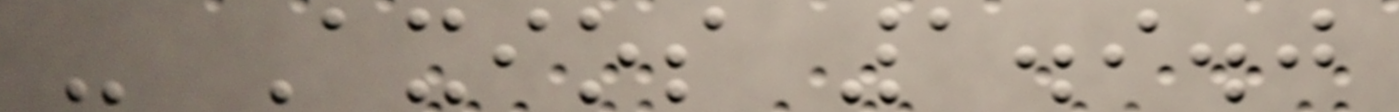- Axios 1.9.0
